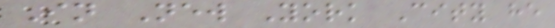In New York City he
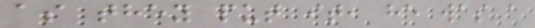as they put it, he was a
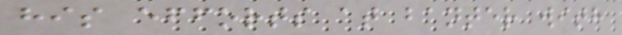his efforts at banter with
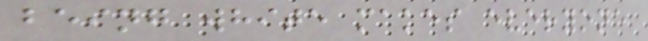being white makes everyone
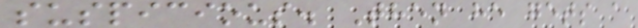suspicious. Then he gets a
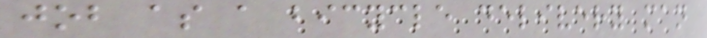job as a bicycle delivery man
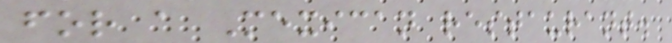for a Mexican restaurant.
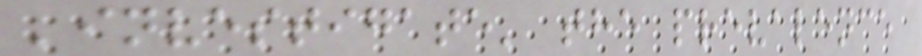'investigate' the prevalence
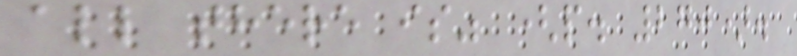all there is" (p. 270).
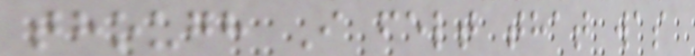though I felt that was
